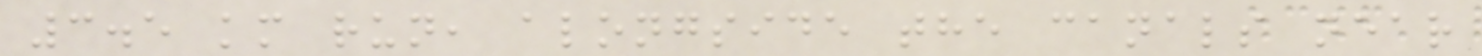3.5 km run, alongside the canals near
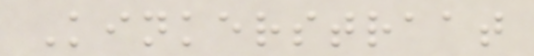Kinkerstraat
